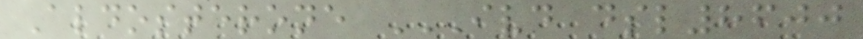Aldosterone IVD DSL8600
